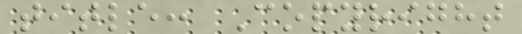title: Copyright
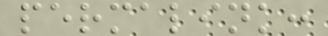permalink:
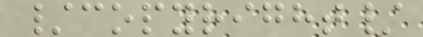/copyright/
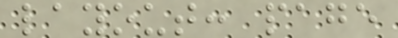layout: page
